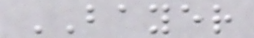BAYER
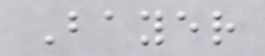Bayer
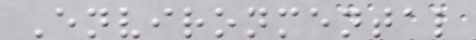Environmental
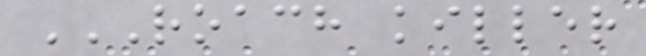ROACH KILLER
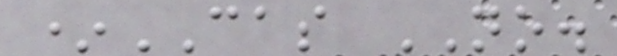*CAS NO.
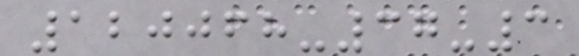120068-37-3
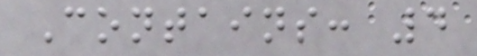Contains: 4
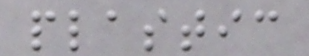plastic
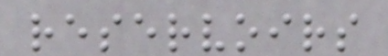reservoirs
